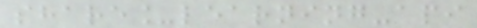share_learning-api
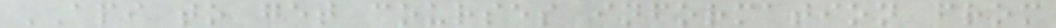API to get courses information from
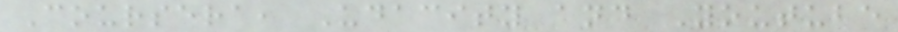Coursera, Udacity and Youtube
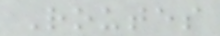Routes
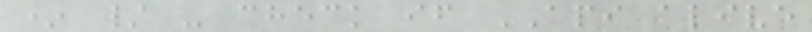* / - check if API alive
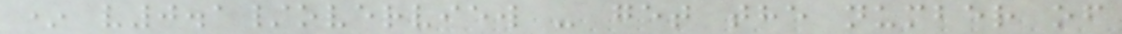* v0.1/overview - get the number of
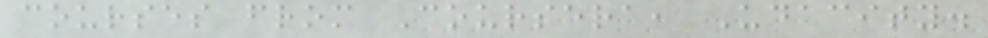courses from Coursera, Udacity.
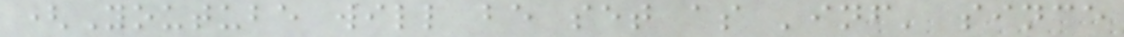(Youtube will be set as 'inf' since
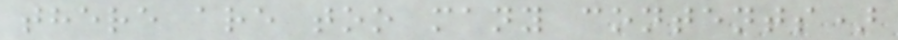there are too many contents)
